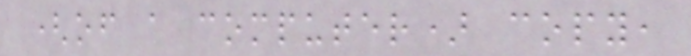(of a computer) copy,
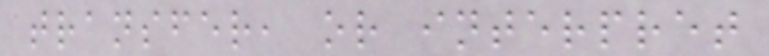transfer, or interpret
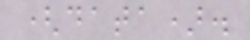(data).
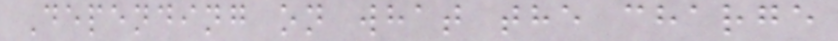Depending on what the charge
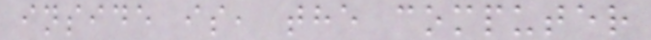inside is, the computer
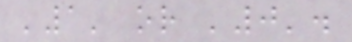'1' or '0'.
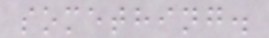something.
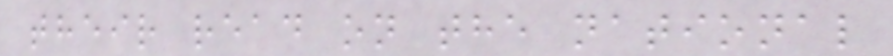their read on the national
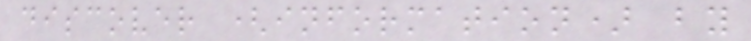discover (information) by
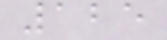125
